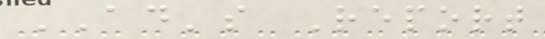AD's Report
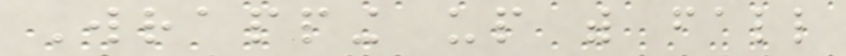Wrapping up with fall
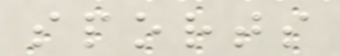sports
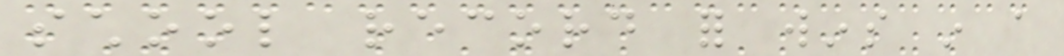school record for wins in a
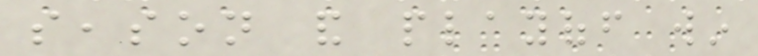season and playoff win
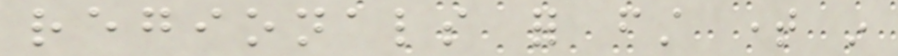regionals for first time in
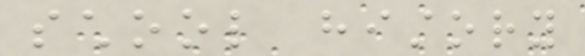school history
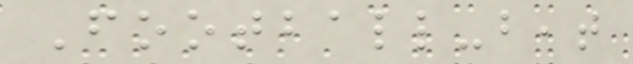Football-beat
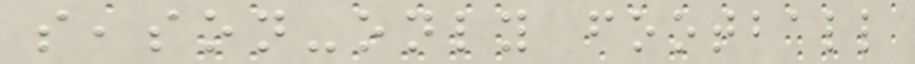season-only football
